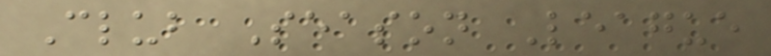Club Season League
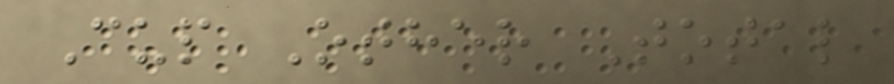Cup Other Total
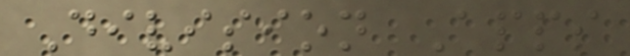Division Apps
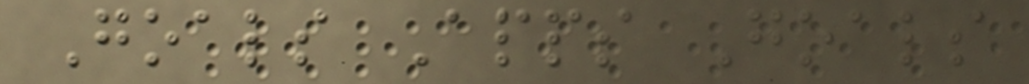Goals Apps Goals
